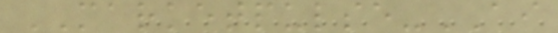MARKETPULSE-AI
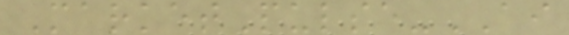MarketPulse-AI
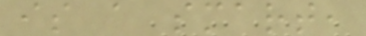is a smart,
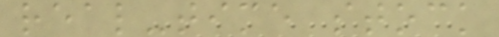real-time stock
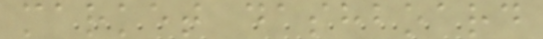market dashboard
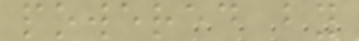powered by
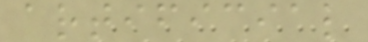artificial
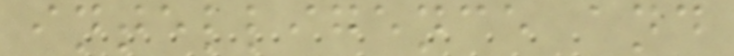intelligence and
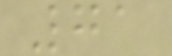71
